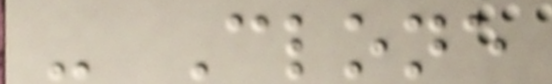- Clone
